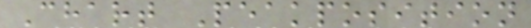Chart Peakposition
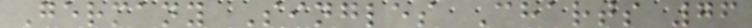Germany Singles Charts 76
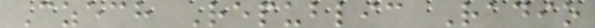Czech Republic Radio
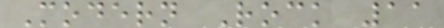Modern Rock 11
